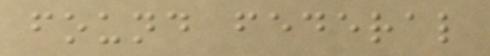found federal
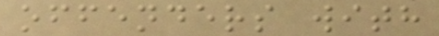offenders with
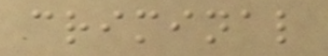criminal
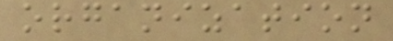organization
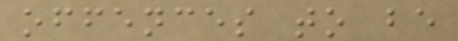offences to be
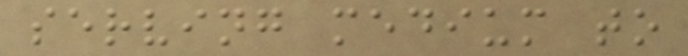serving medium to
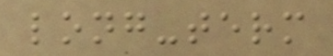long-term
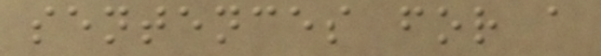sentences for a
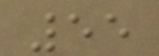55
